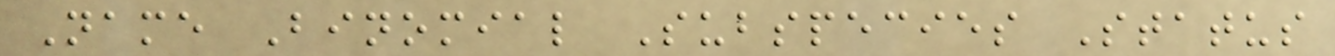Name Binomial Subspecies Status
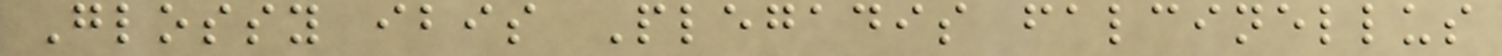Glossy ibis Plegadis falcinellus
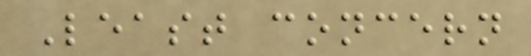Least concern
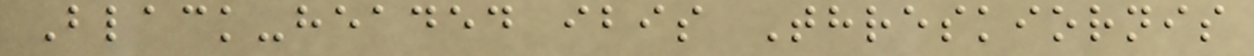Black-headed ibis Threskiornis
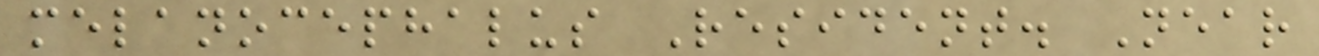melanocephalus Resident. Near
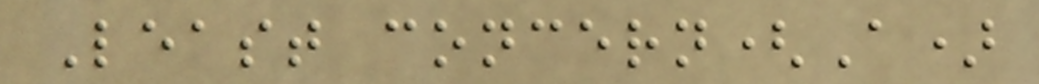Least concern(A)
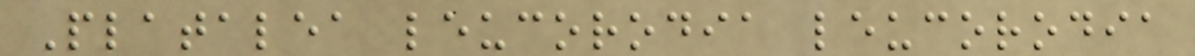Platalea leucorodia leucorodia
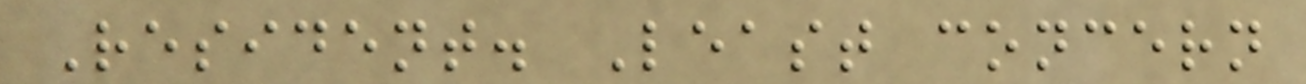Resident. Least concern
